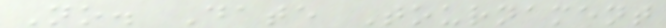No. Date Tournament
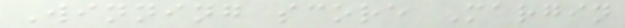Winning score Margin
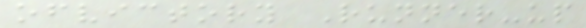ofvictory Runner-up
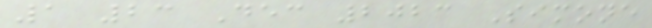1 23 Dec 2023 Simone
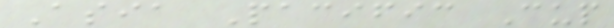Asia Pacific Cup
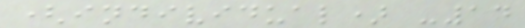(individual) -14
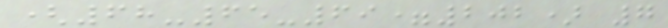(68-65-69=202) 7
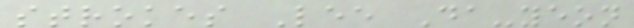strokes Lee Da-yeon
